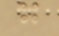g
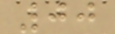00
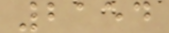2154
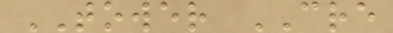TOWER CRE
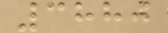3880
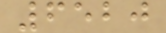6520
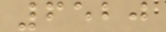6520
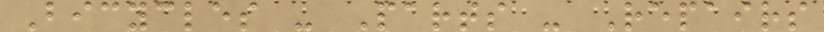Bicycles - Parts - Repairs
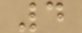4
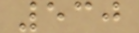530
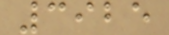3925
